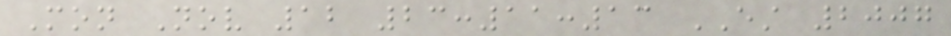Mon Nov 12 23:11:13 EST 2007
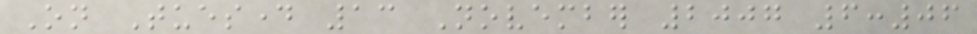On Tuesday 13 November 2007 6:06
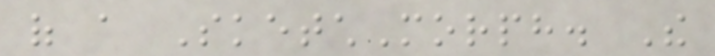of a SketchMorph. The
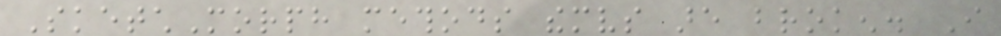SketchMorph methods themselves are broken. I
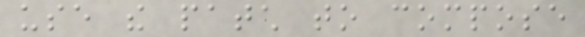use the patch to compose
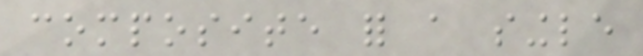composite for a single
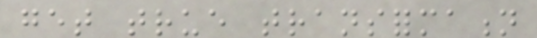get true transformation
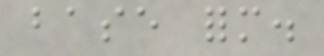base form.
